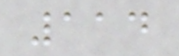114
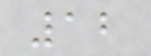12
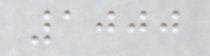1000
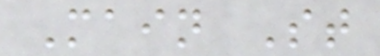Main St
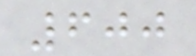600
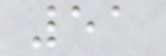51
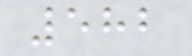582
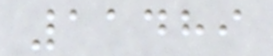11489
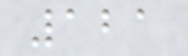121
